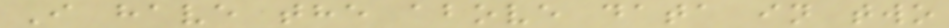I have the above data in two
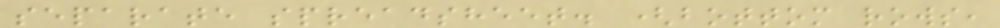separate spreadsheet. (bottom rows,
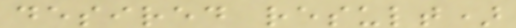desired result)
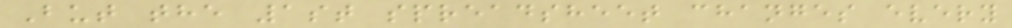But the 1st spreadsheet changes every
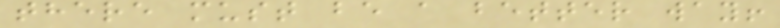there must be a better way!
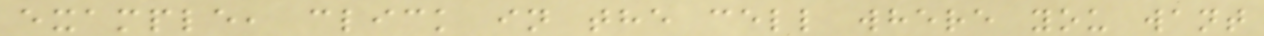example, click in the cell where you want
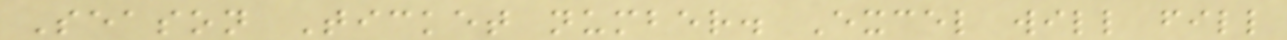Season Ticket number. Excel will fill
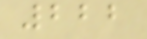222
